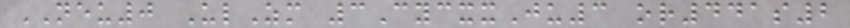NEU0 UlZm 3CycxxJu3 or441s2
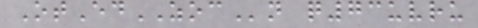OtEdZOCn q73uvru
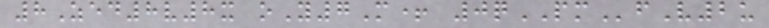8Zed8v8x oY7M+ 0qPMfV2u
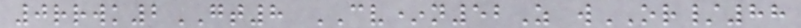0rrwk2GT8 CV*n52Z wOR/88
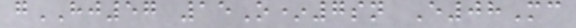gHJ57 15O*7sn E08Mc
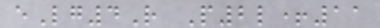eLg4R P2l+11
